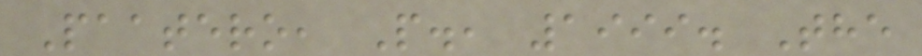Paatero, P., 1999. The
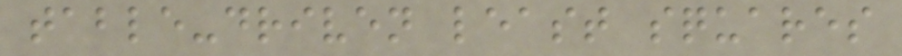table-driven least squares
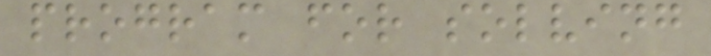program for solving
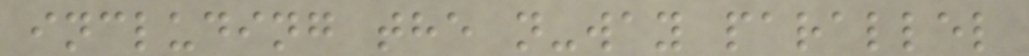including the n-way parallel
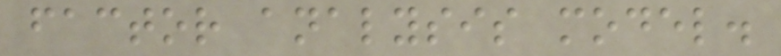factor analysis model.
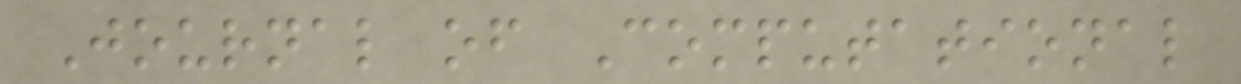Journal of Computational
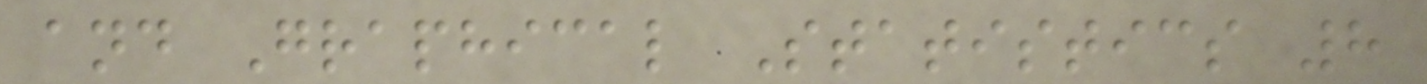and Graphical Statistics 8
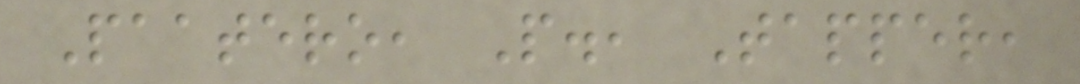Paatero, P., Tapper,
